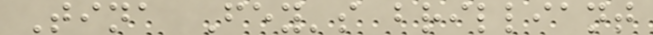Tina Fey's brilliant
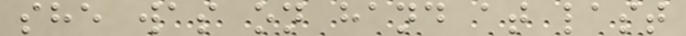she was on hand at last
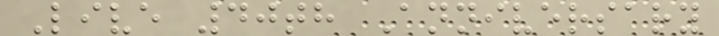Live 40th Anniversary
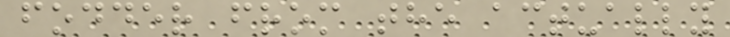fodder from the actually
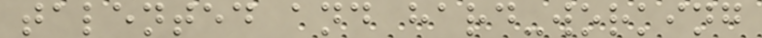talented and hard-working
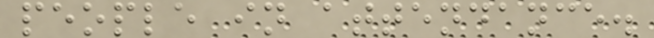people in attendance.
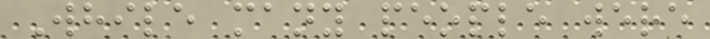While many people were
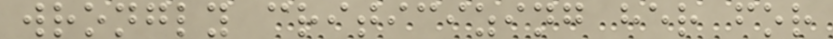wrongly criticizing her for
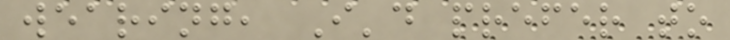wearing, I'd prefer to
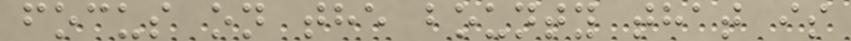focus on the bounty that is
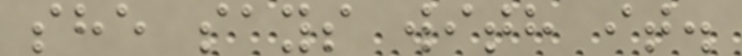she says with it.
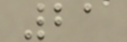21
